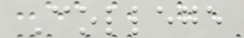College
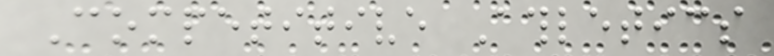Competitive Athletics
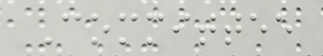Committee
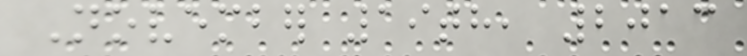November 19th, 2013
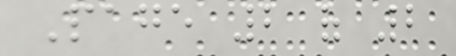Page 2 of 2
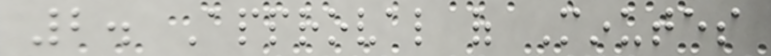2. Approval of Minutes
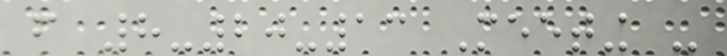from 8-20-13 Meeting -
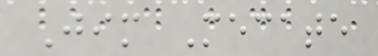Jim Mecate
